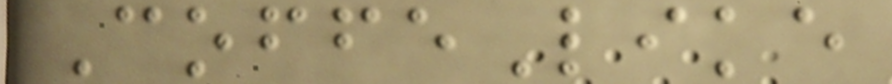CoffeLike
